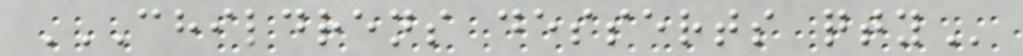CHILDRENS DESSERTS QTY
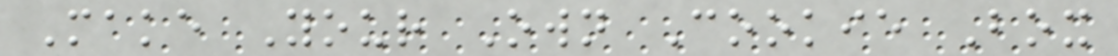Make Your Own Cookie Box
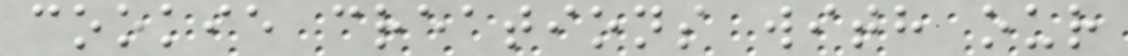cookie creations with our
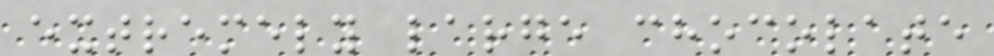extremely large chocolate
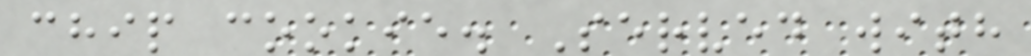chip cookie. Served with
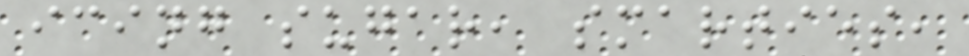icing sugar, smarties,
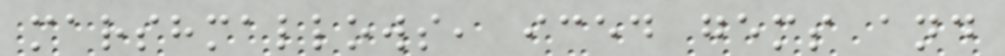marshmallows, iced gems and
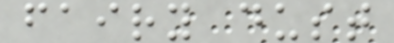fairy dust
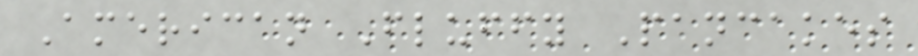American Fluffy Pancakes
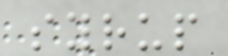syrup
